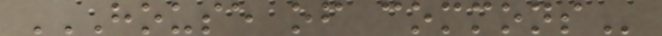HOUSE OF COMMONS
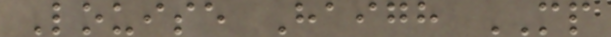Louise Haigh MP
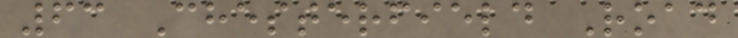63 Chesterfield Road
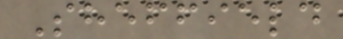Sheffield
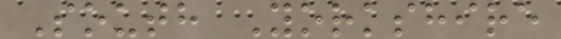South Yorkshire
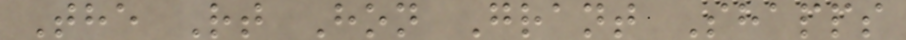The Rt Hon Grant Shapps
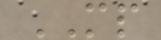MP
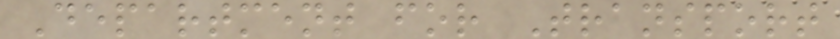Department for Transport
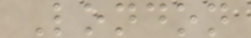London
